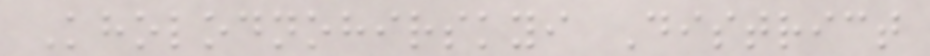Kholodnohirskyi District
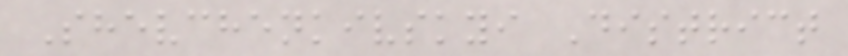Shevchenkivskyi District
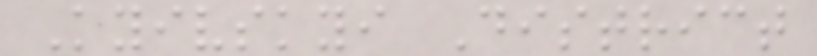Kyivskyi District
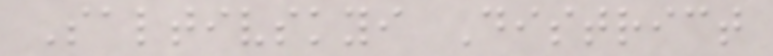Saltivskyi District
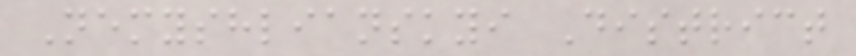Nemyshlianskyi District
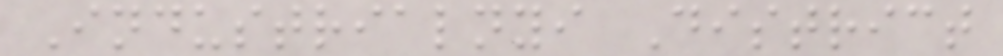Industrialnyi District
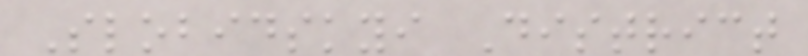Slobidskyi District
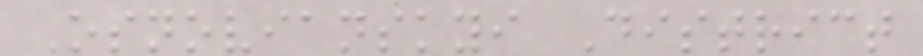Osnovianskyi District
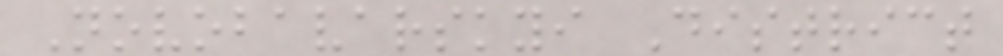Novobavarskyi District
